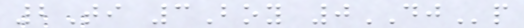2Ti 3Boy 0DJp
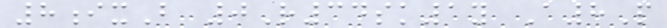8ixB 0R34sk1y A8P
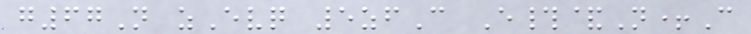g67N zEvq 5zfC E#&N+C
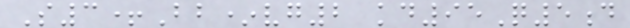S3+Bb*vg2 kd95Q5d
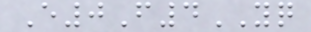E0F4YQ
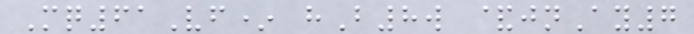Mq61Vf* hB8w &jnAy7
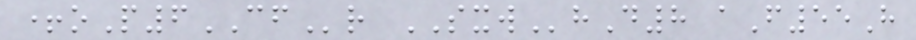+oP6CFr SXWhD8 aF55H
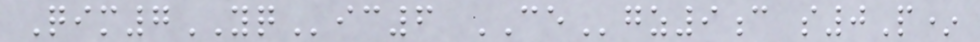Qim7YQic6 CEgz9c s0P*
